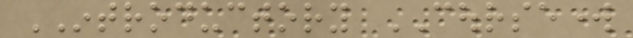INTRODUCTORY COURSEWORK
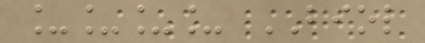____ BIOL
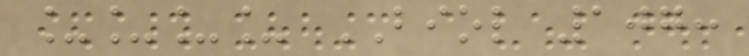____ BIOL 107:
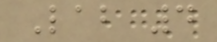Lab 4
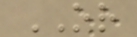OR
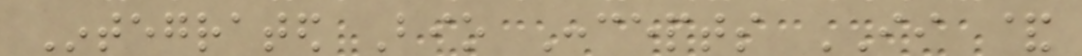Integrated Bio Concepts II &
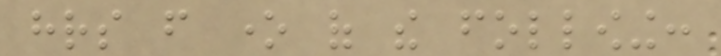hrs from one of the following:
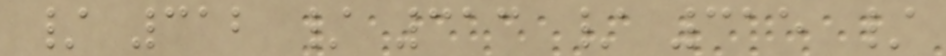/ 312 / 313 / 315 /
